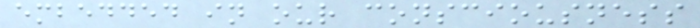embedded in our consciousness
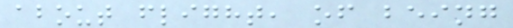about flight, of being
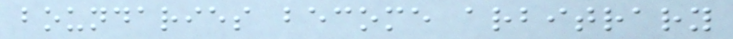boundaries become arbitrary
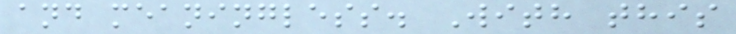and meaningless. With this
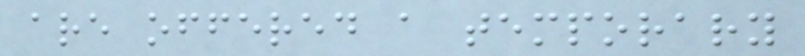are offered a temporary
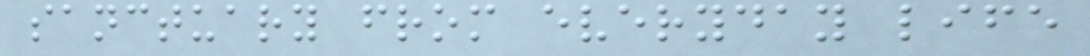sanctuary from everyday life
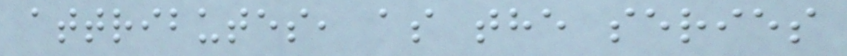attributes, as the series
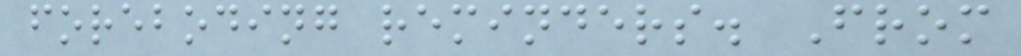foreboding reminders. From
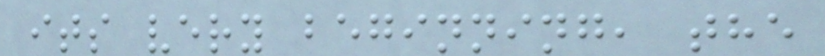its very beginning, the
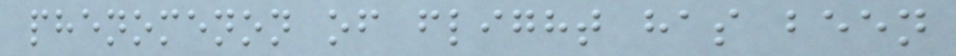phenomenon of flight has been
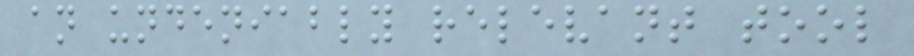an undeniably relevant tool
